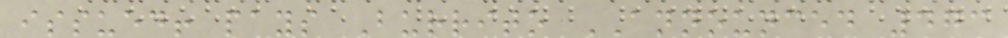issued! pays Burrito ANNOUNCED 473
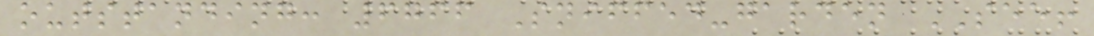outstanding: 6766 Sniffed-garden SEE!
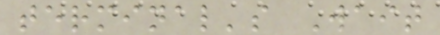terminal's Wait
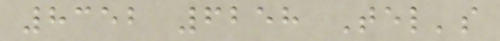8352 6258 Tel's
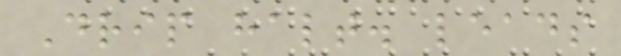Drip halt. leads
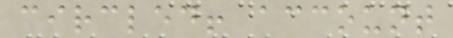circled! account
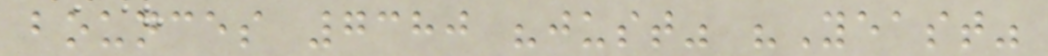bounces 7380 "just" "Yeast"
